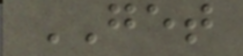GET
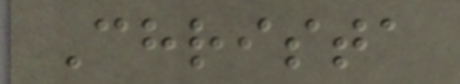Christa
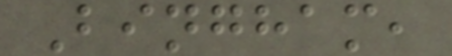Bingham,
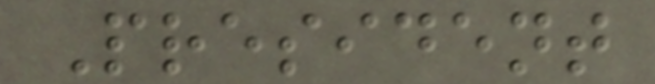President
